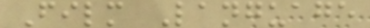Film Language
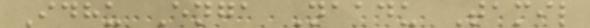Idhu Enga Naadu Tamil
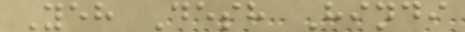Yeh Desh Hindi
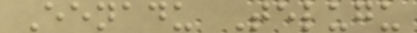Eenadu Telugu
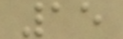15
